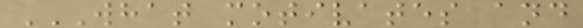WHAT MOTIVATES AND
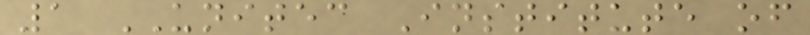1 UNITEC Institute of
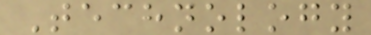Technology
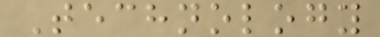Technology
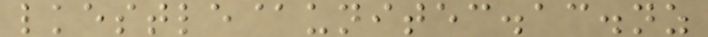lkestle@unitec.ac.nz
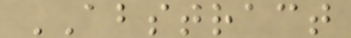ABSTRACT
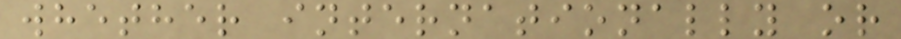whether internationally or
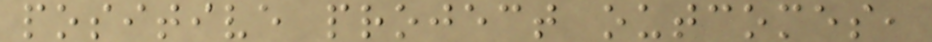positive project outcomes,
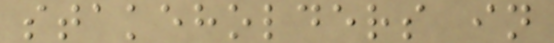stakeholders in
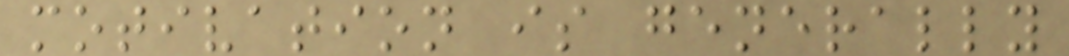motivation is generally
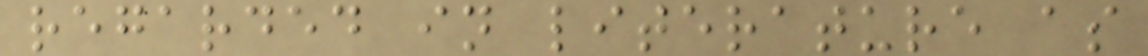regarded in literature as
